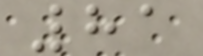81
